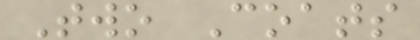Two Coats
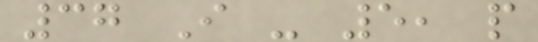37 I - 5, p
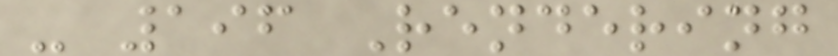- 196 Rendering
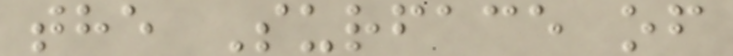the Surface of
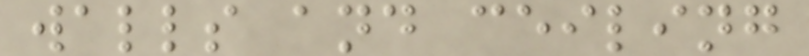walls and ceiling
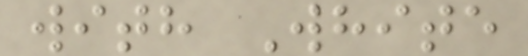with White
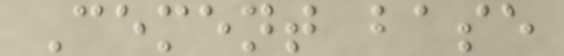Cement base
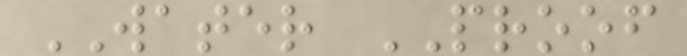WATER PROOF
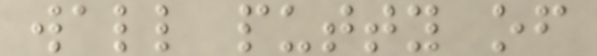wall putty of
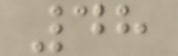48
